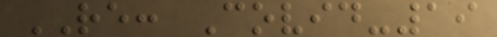RE: Covid-19
